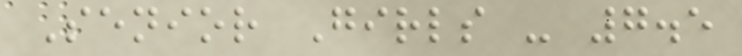Senior Girls - 7.5
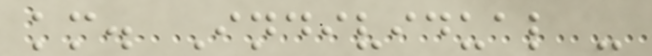km. Individual -
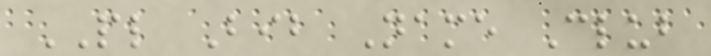PL Bib Name Club
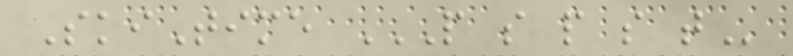SkiTime P S P S T
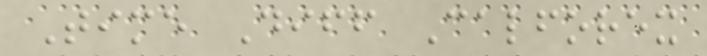Time Diff Calforex
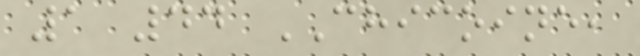1 44 CHICOINE,
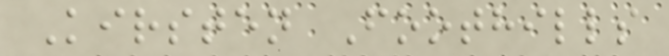Kirsten Foothills
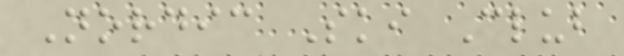Nordic Ski Club
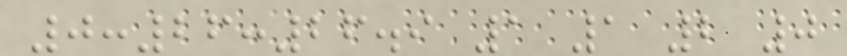0:26:26.9 1 1 2 0
